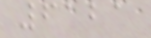6121
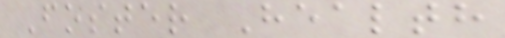Foster Health
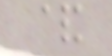&
